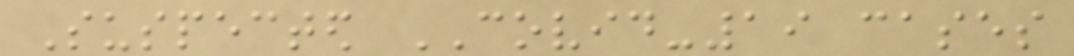Suspected COVID-19 cases
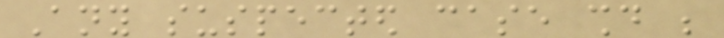Any suspected case should be
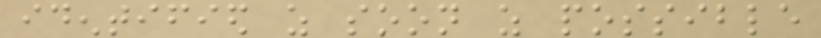identified as soon as possible
